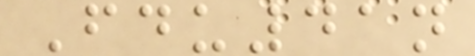Fdu41n
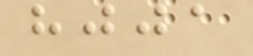hjja
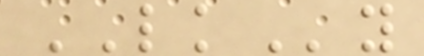LKy
